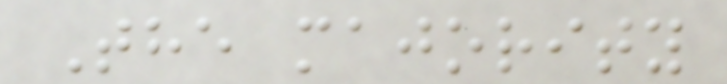The majority
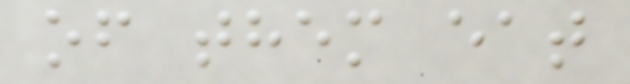of them eat
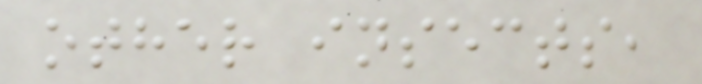other insects,
